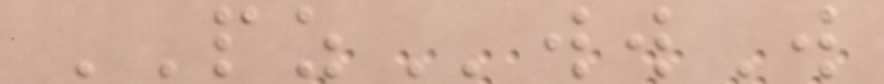PZwwW
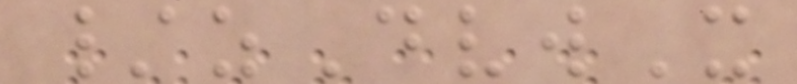/zDvwX
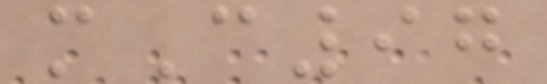mC97
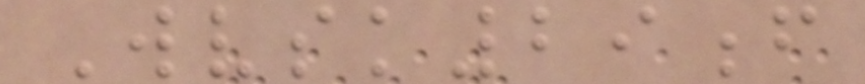Wvsk29f
